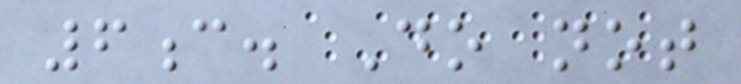6c. Do not
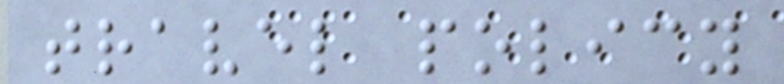travel policy
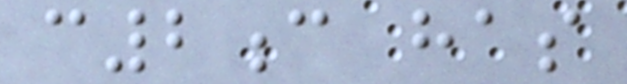c2c has
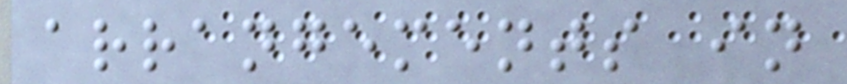arrangements in
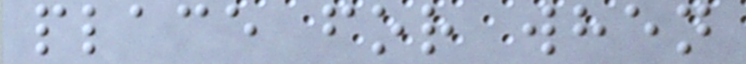place for when
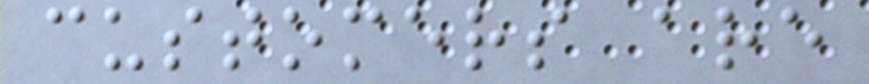customers are
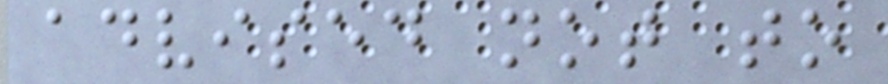advised not to
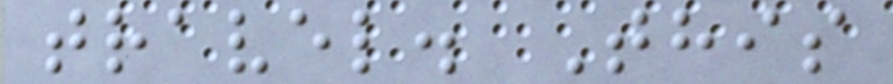travel. This
